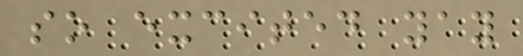so excited yay
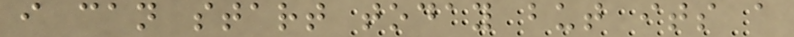i can start today but its a
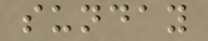sunday
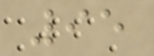95
